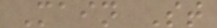Main St
